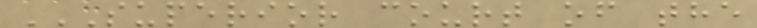SUPERIOR COURT OF THE
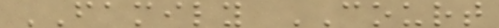FAMILY COURT
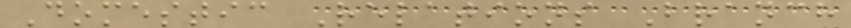Domestic Relations Branch
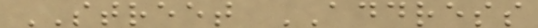STREET ADDRESS
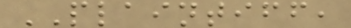PLAINTIFF,
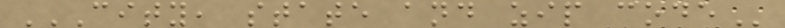CITY, STATE AND ZIP CODE
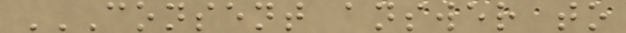CONSENT ANSWER TO
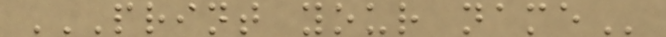PRINT YOUR NAME
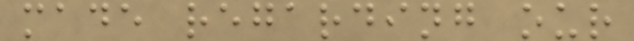made regarding our
